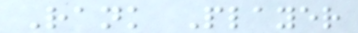Rank Player
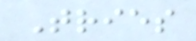Tries
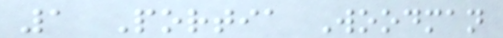1 Portia Woodman
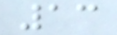13
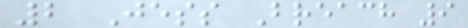2 Jess Breach 9
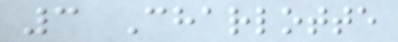3 Charlotte
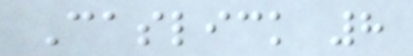Caslick 8
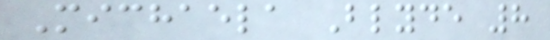Michaela Blyde 8
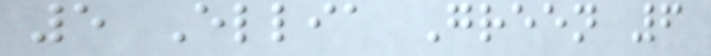5 Ellia Green 6
